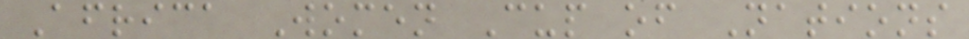Africa Women Cup of Nations
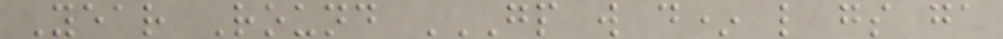Year Round GP W D* L GS GA
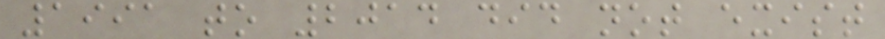1991 to 2014 did not exist
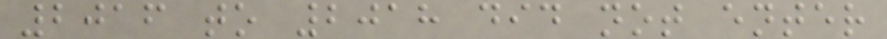2016 to 2018 did not enter
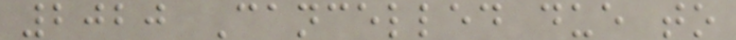2020 Cancelled due to
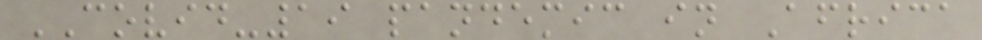COVID-19 pandemic in Africa
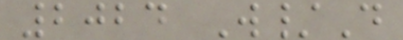2024 W/D
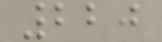220
